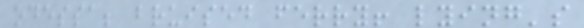odessa; bruised ferry! lying's
